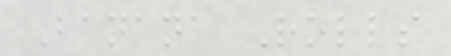Banana Rolls
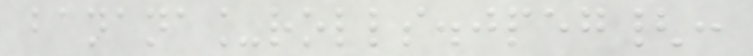banana_rolls.jpeg{:
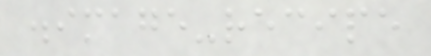.image-recipe
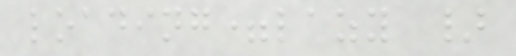loading=lazy }
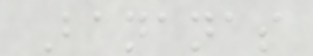Bananas
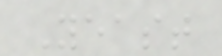Yeast
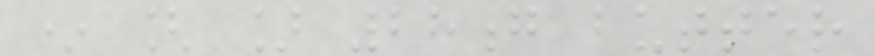* [ ] 28g butter
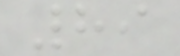89
